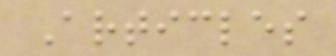Articles
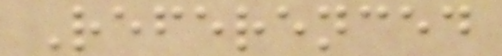Referenced
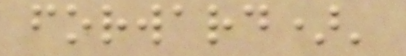forward)'
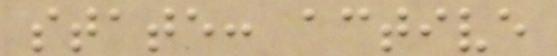state: active
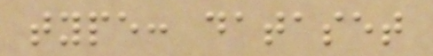type: dataset
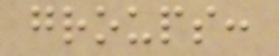groups:
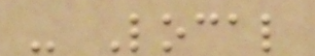- Local
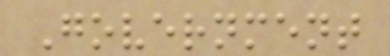Government
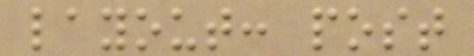layout: post
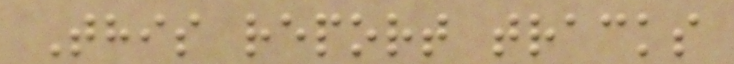This report tracks
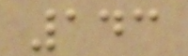143
